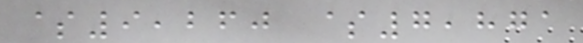$9,260 $7,871
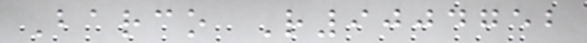Barco R9004752
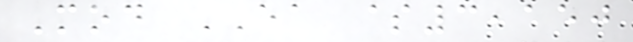Mod EA $3,150
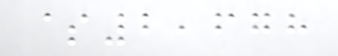$2,678
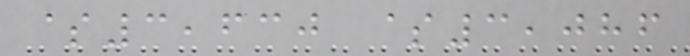$3,630 $3,086
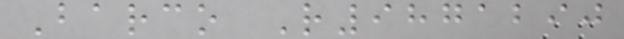Barco R9871290
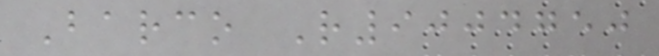Barco R9004750
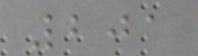201
